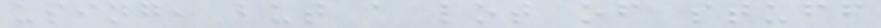using, but a lot of stuff
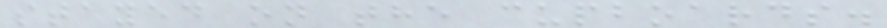stayed on the cupboards.
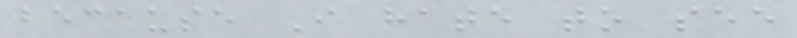because I hate to see
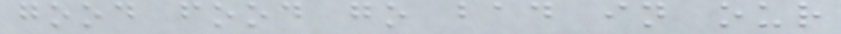good food go bad in our
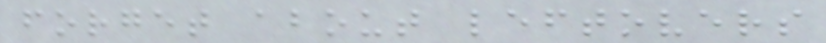forget about leftovers
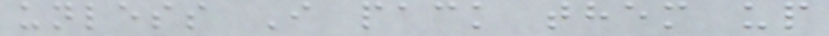unless I pack them up
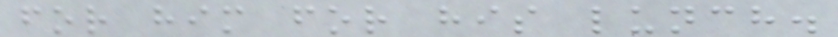for him for his lunch.
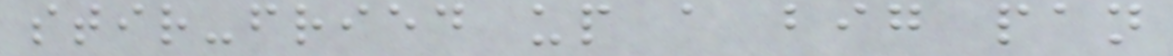stir-fried up a big pan
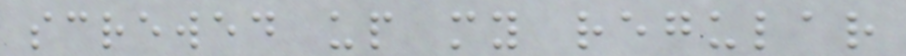screwed up my regular
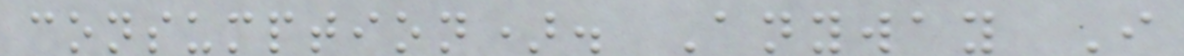consumption). Anyway I
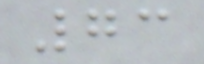73
